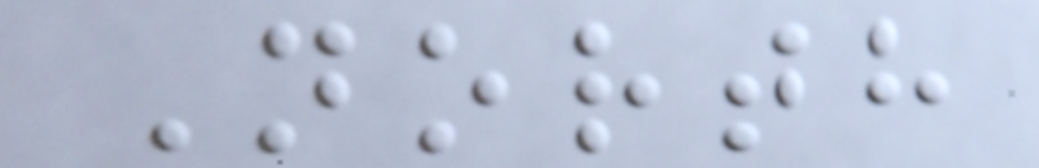North
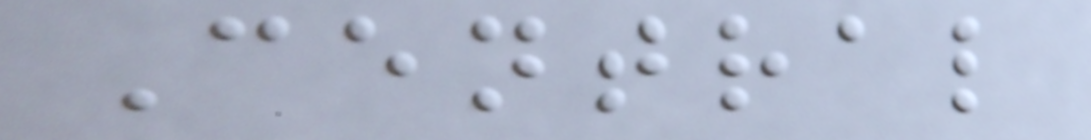Central
